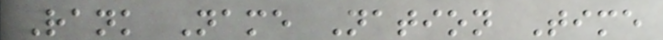Rank Name Nation Time
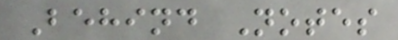Behind Notes
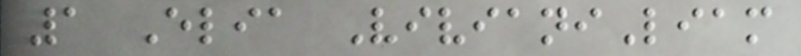1 Elia VivianiLiam
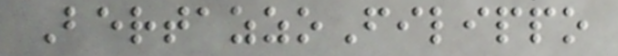BertazzoFilippo
